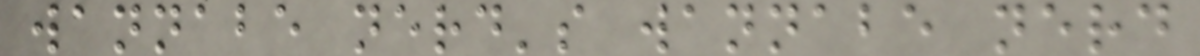wannabe nerd's wannabe nerd
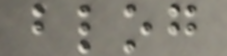blog
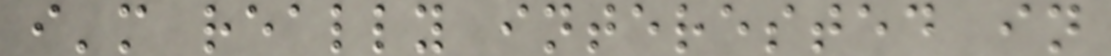i'm really interested in
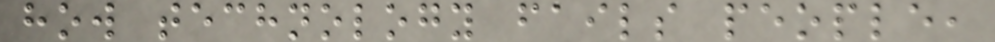how technology fails people,
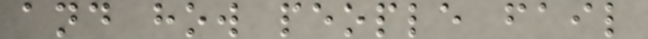and how people fail
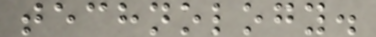technology.
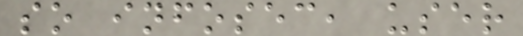so infosec, user
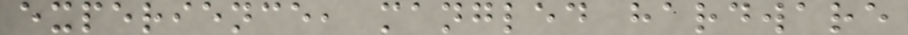experience, mangled hardware
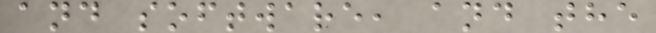and software, and the
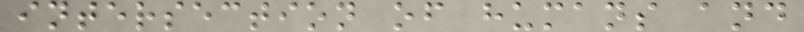intersection of humans and
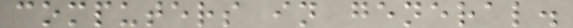computers in general.
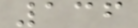136
